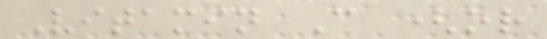Vitamin C (or
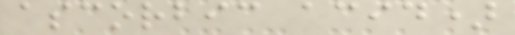ascorbic acid)
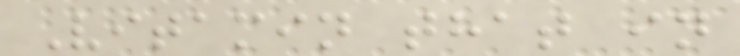Vitamin that in
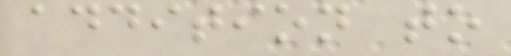addition to
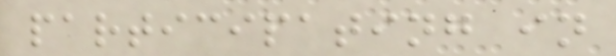participating in
